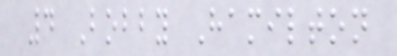4 Bobby Hamilton
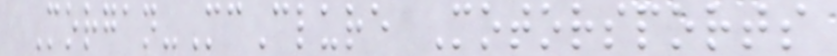Morgan-McClure Motorsports
